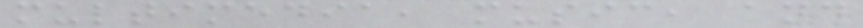multimedia, music, and
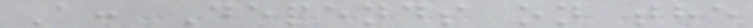A: Depends on the
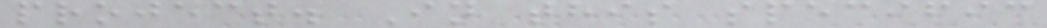project. In this specific
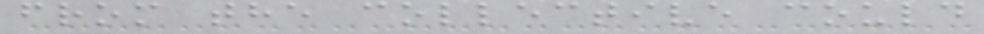from the collective could
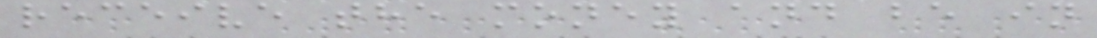receive the money and be in
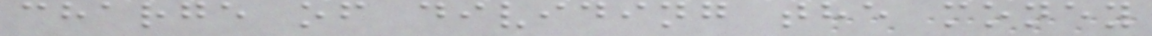charge of dividing the money
